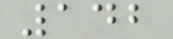142
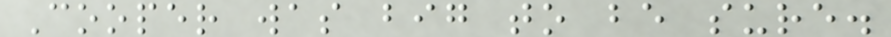Cooper was big to be sure.
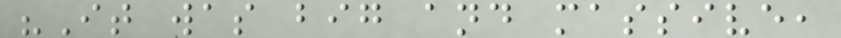"It was big and massive,
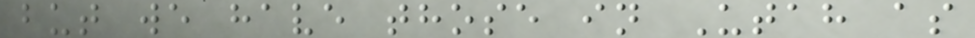but we have those in Utah as
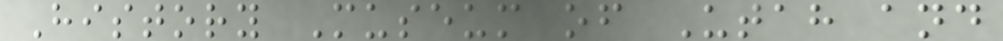History Museum of Utah and
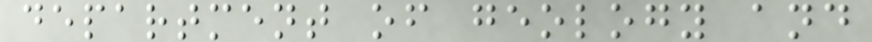department of geology and
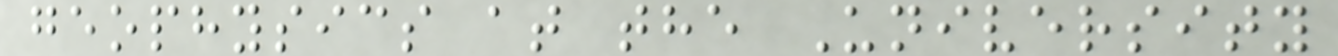geophysics at the University
